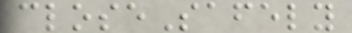closeSafely
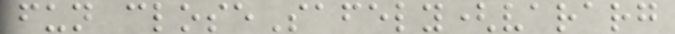fun closeSafely(vararg
